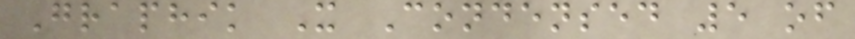Graphik X Condensed 5 of
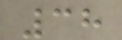38
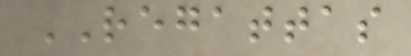REGATTAS
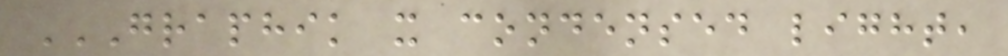GRAPHIK X CONDENSED LIGHT,
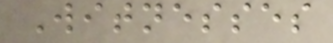Witnesses
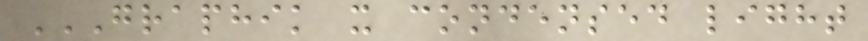GRAPHIK X CONDENSED LIGHT
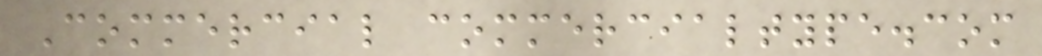Commercial commercialtype.com
